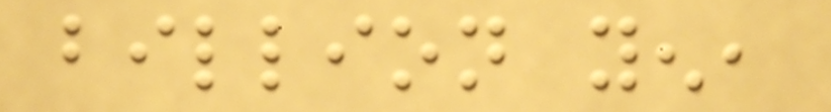billion yen,
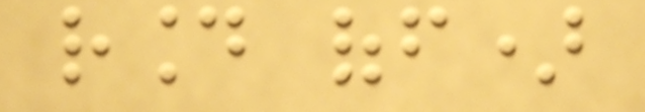round off)
